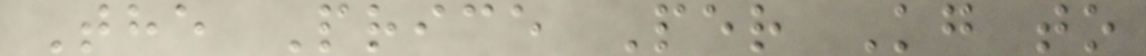The Price Per Kg to
